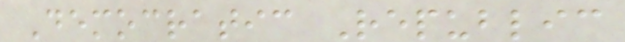Democratic Republic
